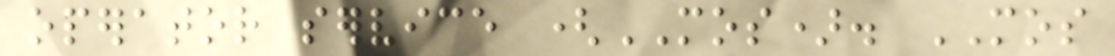operator service (MOS). MOS
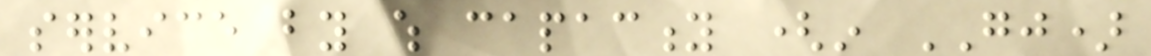service by which capacity (in GJ)
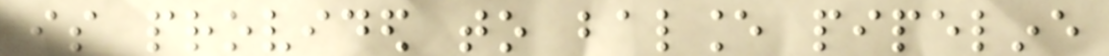is provided to balance pipeline
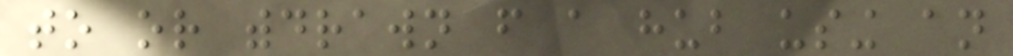to or withdrawn from a hub using an
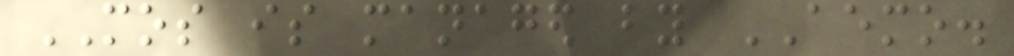MOS is managed by AEMO.
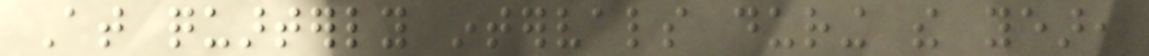At quarterly intervals during the year,
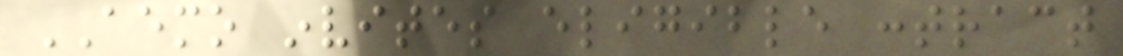AEMO invites eligible contract
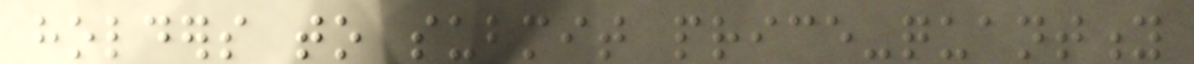holders to submit price-quantity
